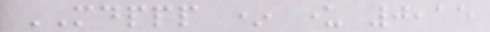MDPPP * under 0,15
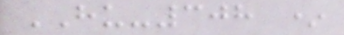HU-308 *
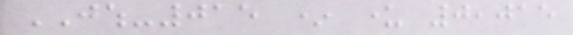JWH-015 * under 0,015
